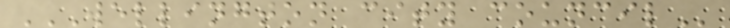WELLINGTON CITY COUNCIL
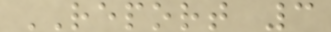REPORT 3
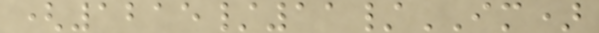(1215/11/IM)
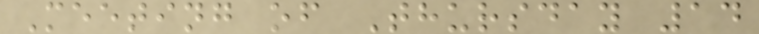Meeting of Thursday 14
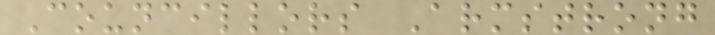Councillors Armstrong
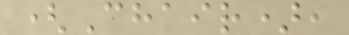(Chair),
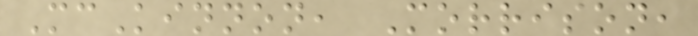McKinnon, Morrison,
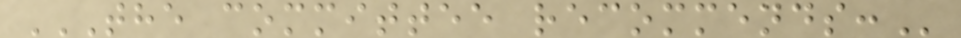THE COMMITTEE RECOMMENDS:
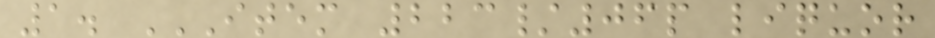1. ITEM 223/06P LIQUOR
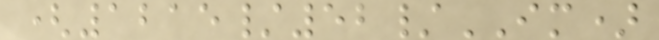(1215/52/IM)
